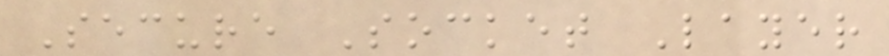Secure Socket Layer
